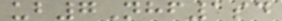ub7Nhf1sd
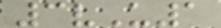3vU1
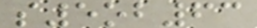s5ob63
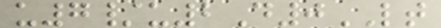u7/u2D0LT
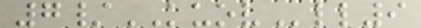7/KUOVll9
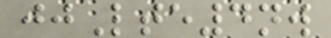jjLte4nw
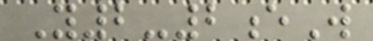Y2-2eW
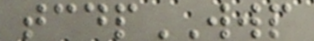tcdpWWP
